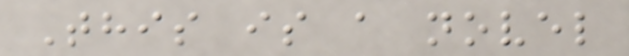This is a novel
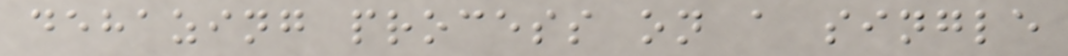dehazing process on a single
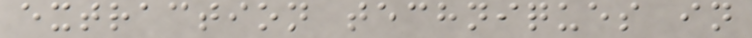extraction techniques in
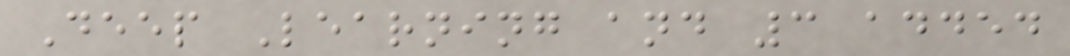Deep Learning and 3 added
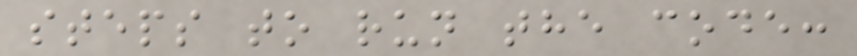steps to run the code:
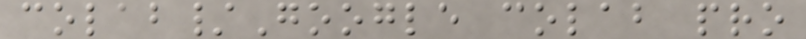colab/Google colab pro
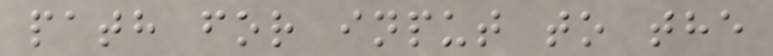path for input to the
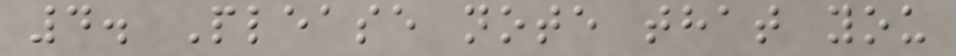4. Please note that you
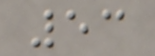53
